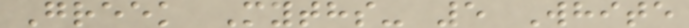Greek Myths- 5 White
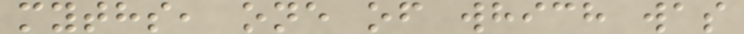myths, one of which was
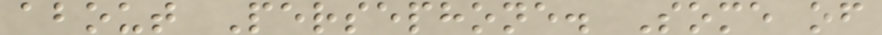about Persephone. Some of
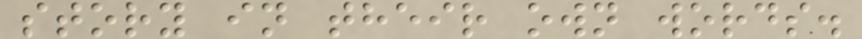story in their own words.
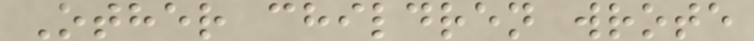Other children wrote
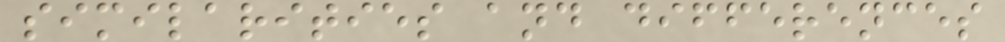similarities and differences
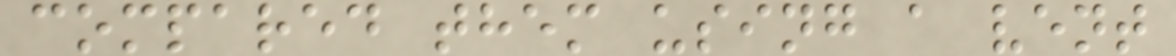compared them using a vent
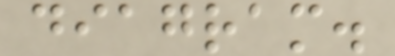diagram.
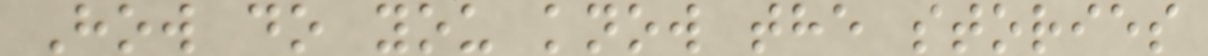How do you know the stories
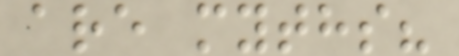are myths?
